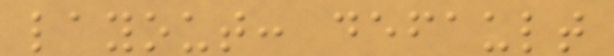layout: default
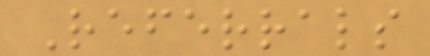Referrals
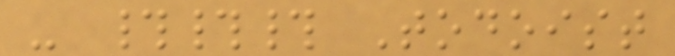- ### Todoist
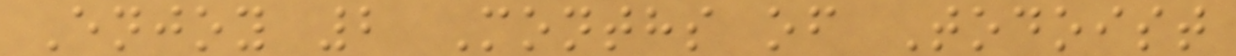Enjoy 2 Months of Todoist
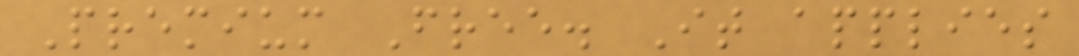Premium Free. It applies
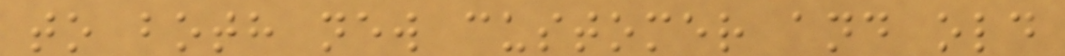to both new customer and old
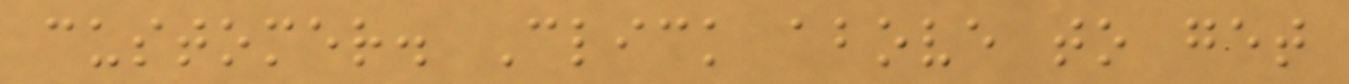customer. Click above to get
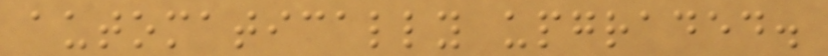automatically upgraded.
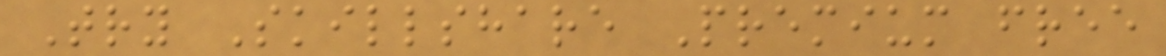Try Skillshare Premium free
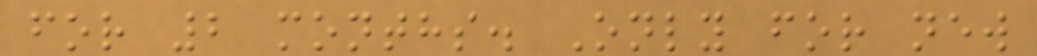for 2 months. Only for new
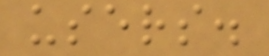users.
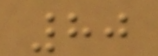80
